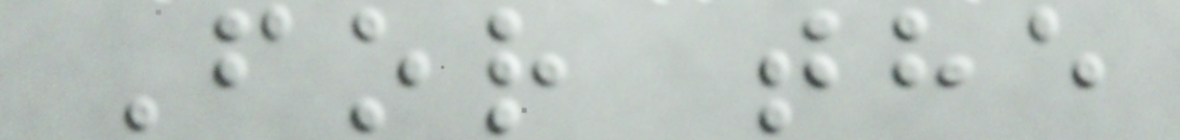For the
